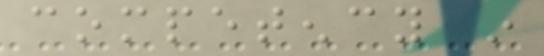competency in
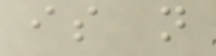is not
